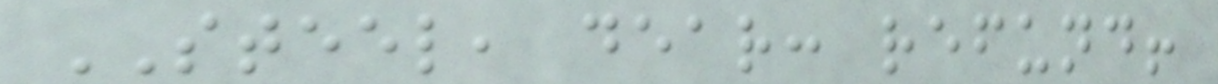STEEL, dear: refund!
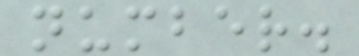number.
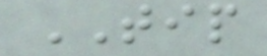TIP
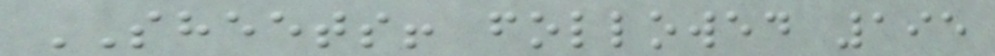SHEETS! followed 195
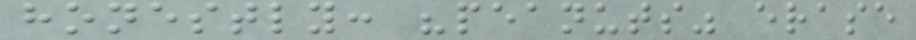honestly: "peanuts" erase
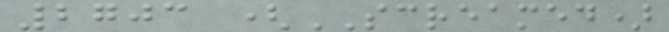2703 (SCREAMED)
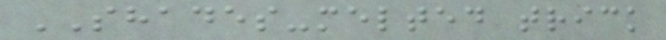SHADES-melted trick
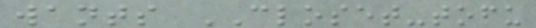wants CLOSET-tofu
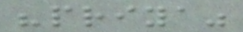"priya"
